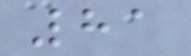81
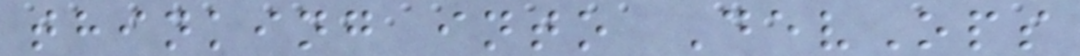thinking into DevOps
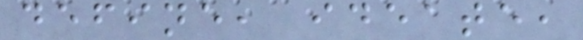define, ideate,
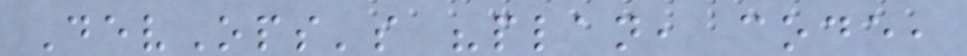DevOps's "plan, code,
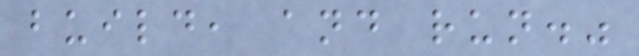build, and run."
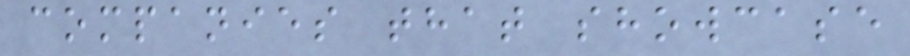companies that showcase
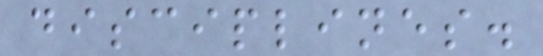disciplines.
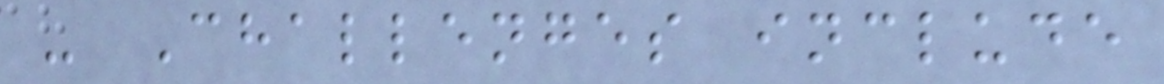- Challenges include
